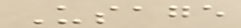Usage
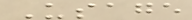Usage
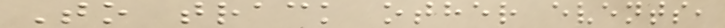To track other events,
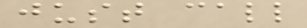just call
